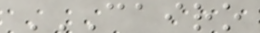CAIRO
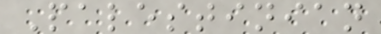Palestinian
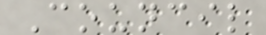Council
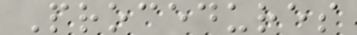Procedures
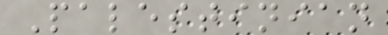Palestinian
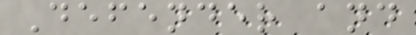Defender and
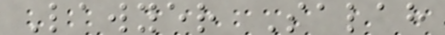Lawyer Salah
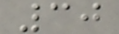30
